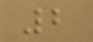2
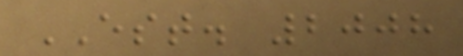EST. 2008
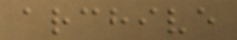archive
